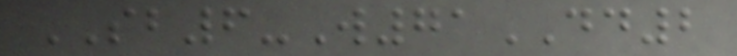SB6-W71DD2
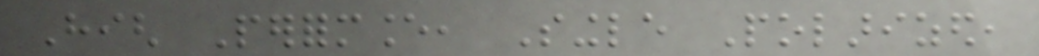High Performance, Single Polarized,
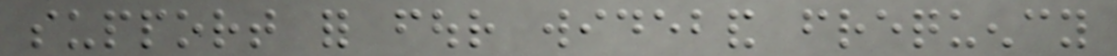support for four wideband frequency
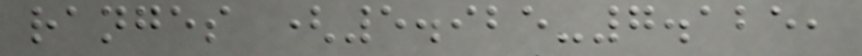ranges (5.925-7.125,
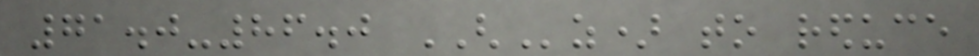71.0-86.0 GHz) to reduce
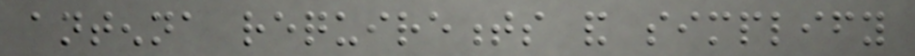antenna requirements and simplify
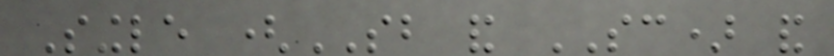Single (SB and SC) and
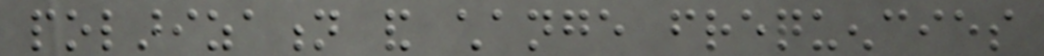polarization and change frequencies
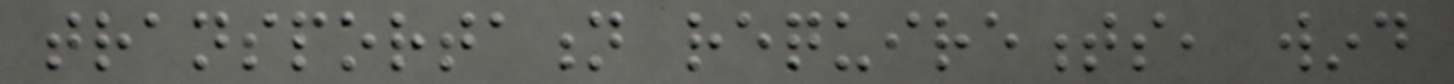transportation requirements, wind
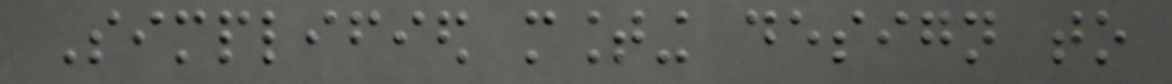Simplified mounting design to
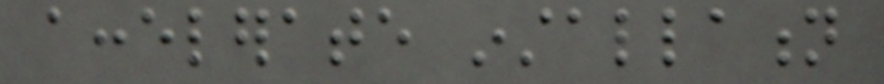accelerate installation
